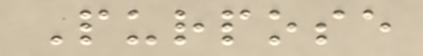Purpose
